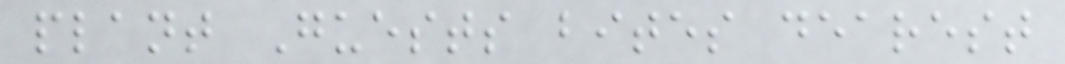plant Guests bites dearest
